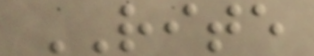RITE
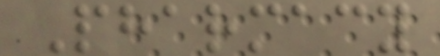Pharmacy
